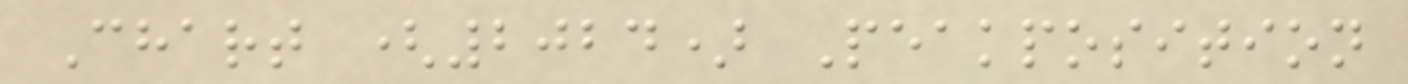Chart (2024) Peakposition
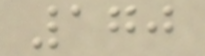170
